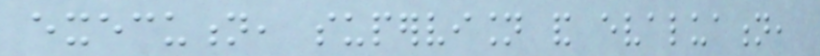execution, supervision and evaluation,
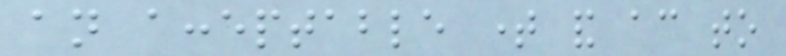an acceptable time and according to
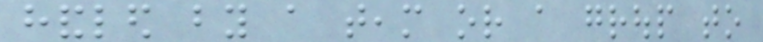handled by a team or a group to
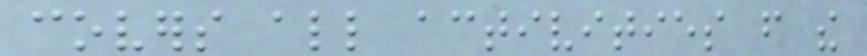covers all activities from the
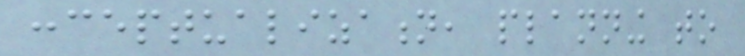conceptualization, planning to
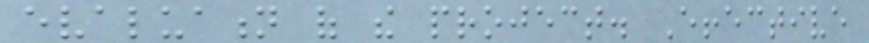evaluation of the project. Effective
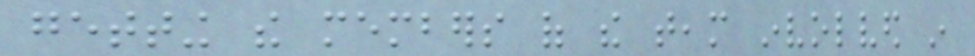getting the members of the team involved in
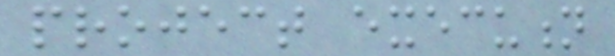project execution
